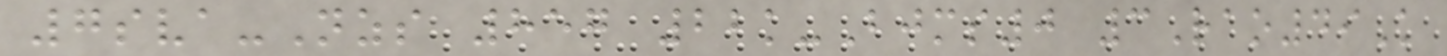7sva-Nzs 857 22k-Bjms0 3Rao49K
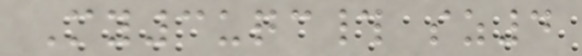My3uqc# sz4
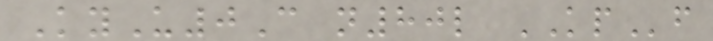KyU0C n80l KPf
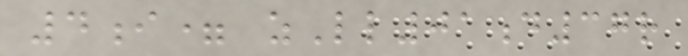4i= zLl01d37r
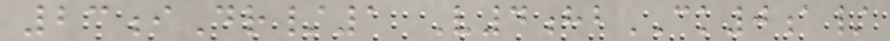23iDr/1 V4hbCK0a/
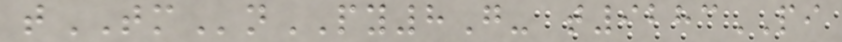tTMnPY8G- t9283PI
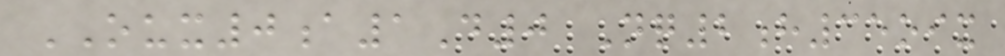OUX0a1D0 Nq2h35oix
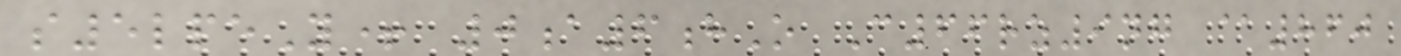s5lpeY+ 0a6hO C66rz9ng @860
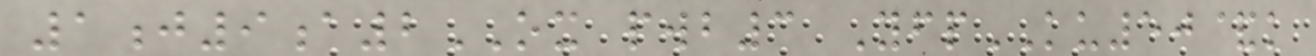1j9a2OX pwb3 YfpKU50&k
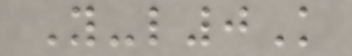Y-l0K
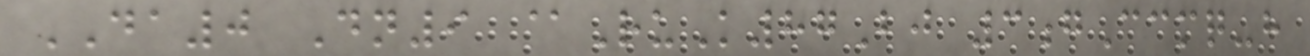DA0 Dn9 @RuK87Bj 3gCcmq-h
